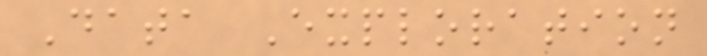Data Exploration
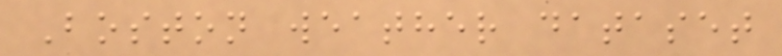Boston weather dataset
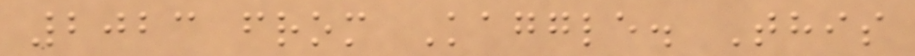2023 from Kaggle. This
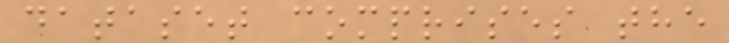dataset comprises the
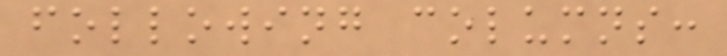following columns:
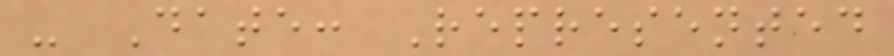- Date: Represented
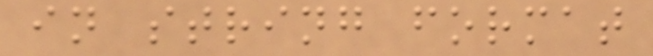in string format
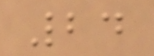24
